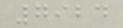7924
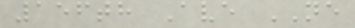156th Ave NE
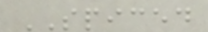SPICED
